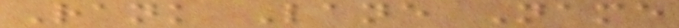Rank Lane Name
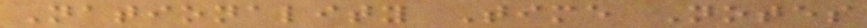Nationality Time Notes
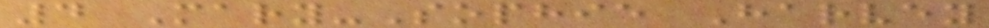4 Mary-Sophie Harvey
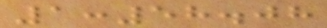1:58.08
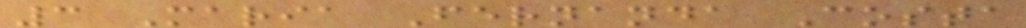3 Maria Fernanda Costa
